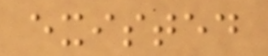existed
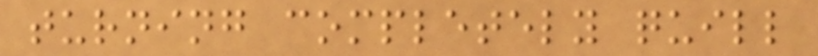turning completely quill
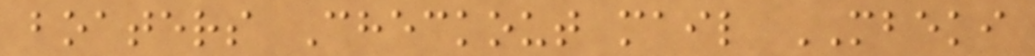boaters Checkout mail MBEKI
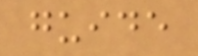guide
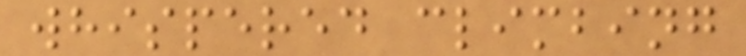whispered climbing
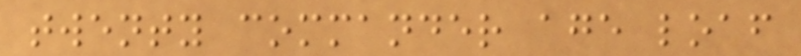twenty commander age loaf
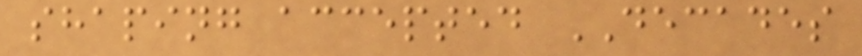shaping accepted DECADES
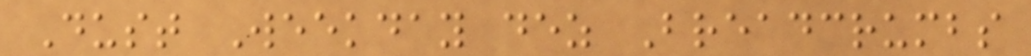Dust Weekday dez Breadcrumbs
